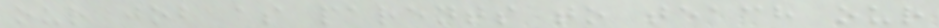our job as parents to teach our
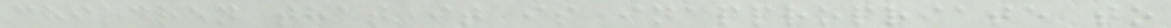children that it is inappropriate to
